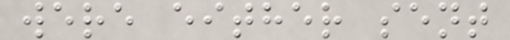were either sent
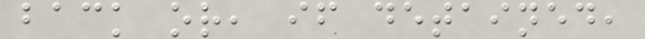back or, if detained,
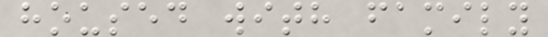housed with family
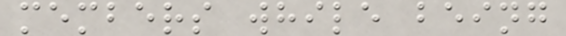members while being
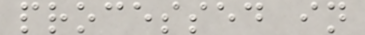processed in
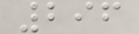296
